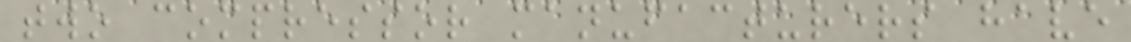two compressor manufacturers have
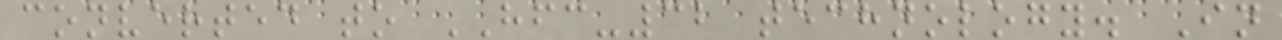converted to HFC-32 technology. In
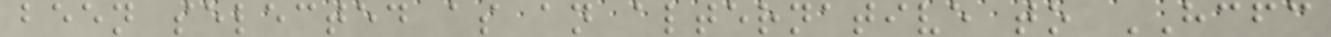been selected as an alternative to HCFC
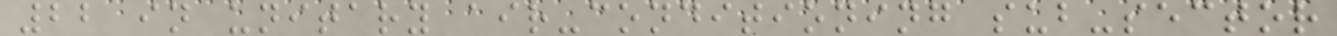22 in unitary air-conditioning sub-sector
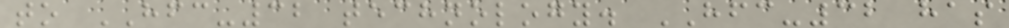to HFC-32 technology. HFC-32 has
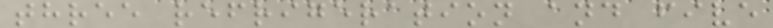three refrigeration and five
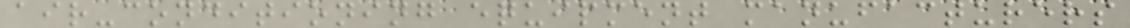air-conditioning equipment manufacturers
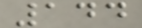144
